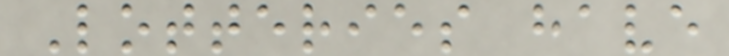Lotteries have
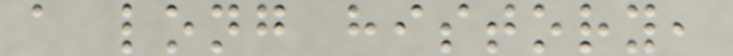a long history,
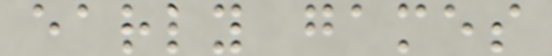early games
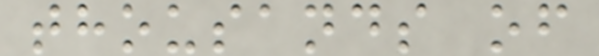thousands of
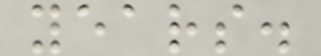years.
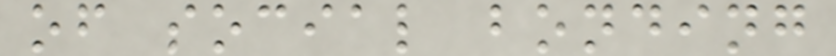of social bonding
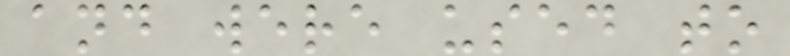and were used to
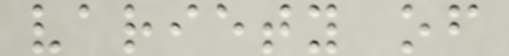variety of
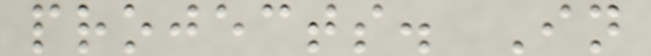projects. In
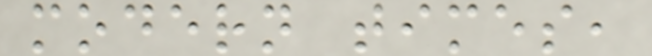modern times,
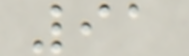91
